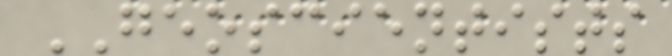GEOSCIENTISTS
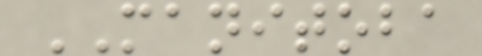MANITOBA
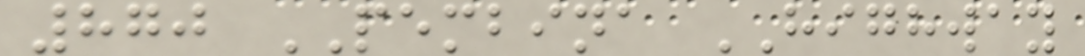870 PEMBINA HIGHWAY
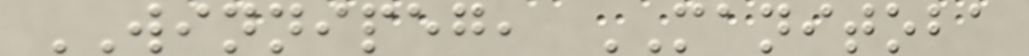WINNIPEG, MANITOBA
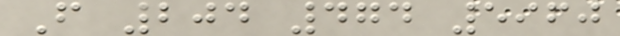F 204 474 5960
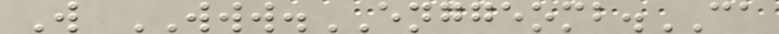W WWW.ENGGEOMB.CA
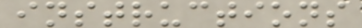instructions
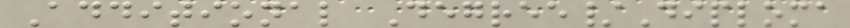Additional Degree/Diploma
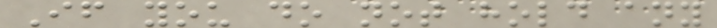If you do not hold any
